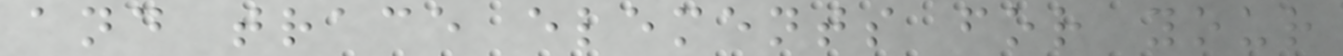and trace elements for your
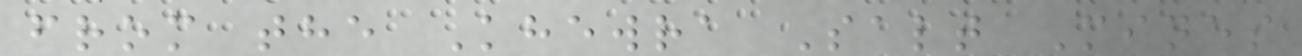from the Khewra Salt Mines
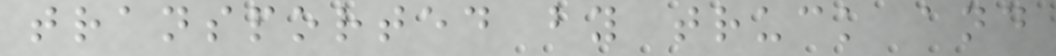transported by truck and
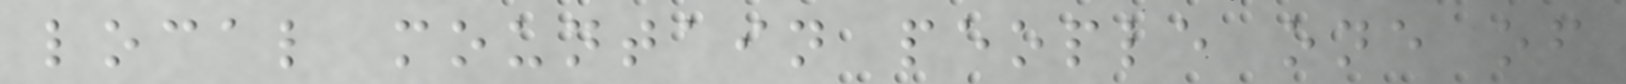local mountain people one of
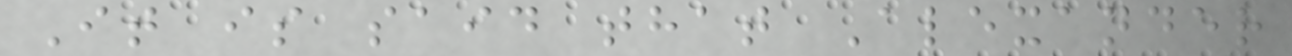It is said that Alexander
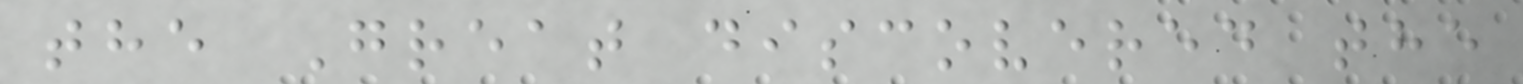the Great discovered the
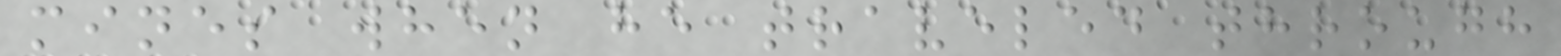mines when he traveled through
